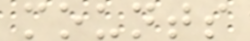mounts
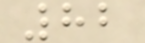82
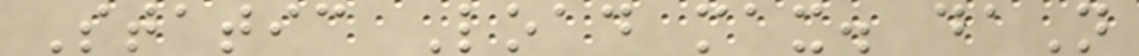Static Load max. daN
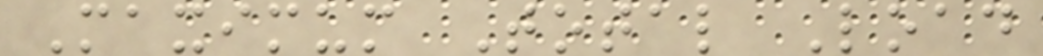Maximum Total Load
